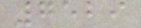7529
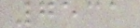7531
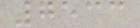7533
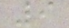9
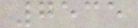7535
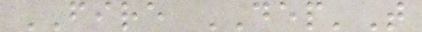FIRE DEP'T
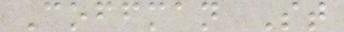Coffman St
